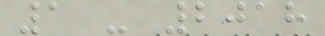1 - 2018
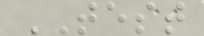TEST
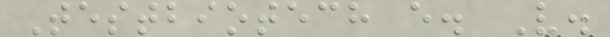Testbiotech e. V.
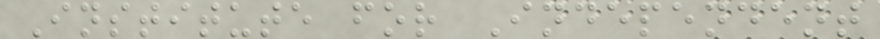Institute for Independent
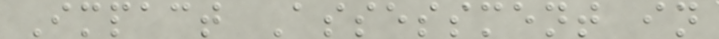Impact Assessment in
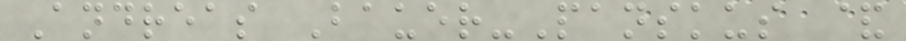Andreas Bauer-Panskus &
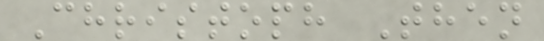Christoph Then
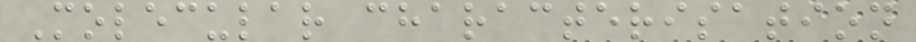Molecular characterisation
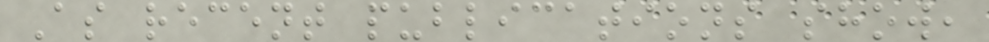As recent publications show,
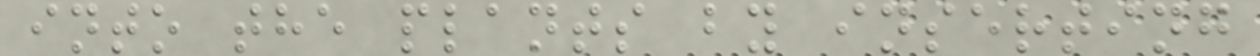into the plants by inserting
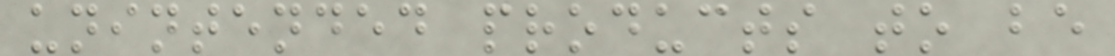unintended products to be
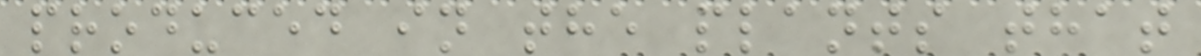produced in the plants that
